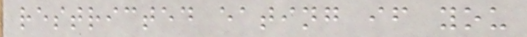restricted eating if you
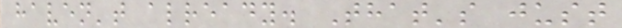haven't already. That's just
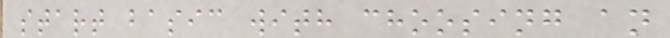start basic with choosing an
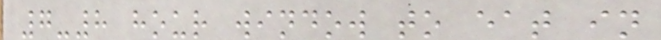7-8 hour window to eat in
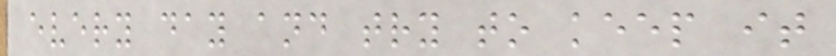every day and try to keep it
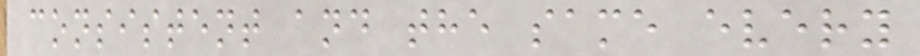consistent and the same every
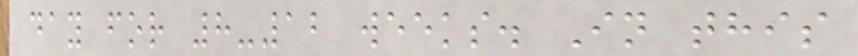day for 8-12 weeks. In this
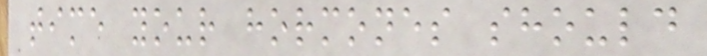time your hormones should
